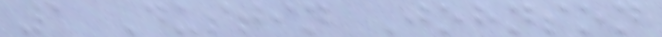1 Dustin Johnson
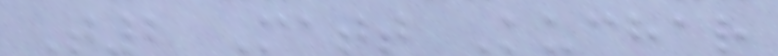T2 Matt Kuchar
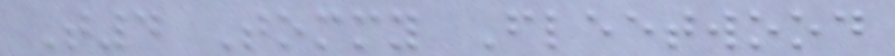T4 Tommy Fleetwood
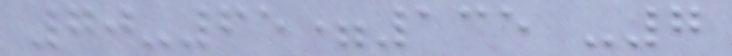70-65=135 -7
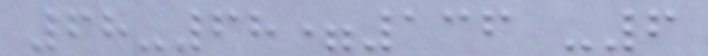68-68=136 -6
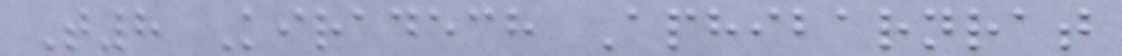T8 Kiradech Aphibarnrat
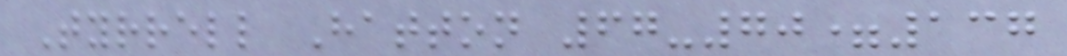Tyrrell Hatton 67-70=137
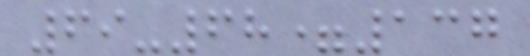69-68=137
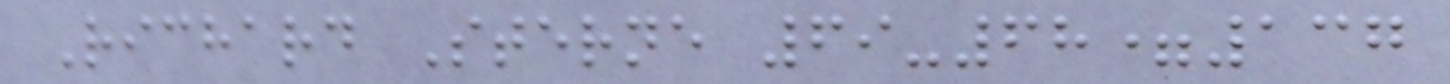Richard Sterne 69-68=137
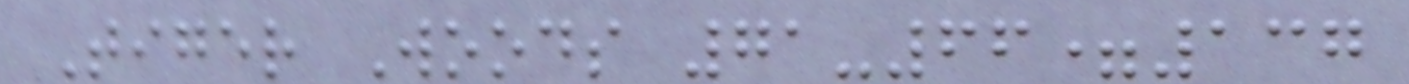Tiger Woods 71-66=137
